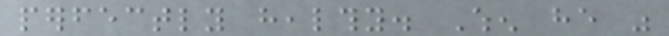perfectly healthy. When he was
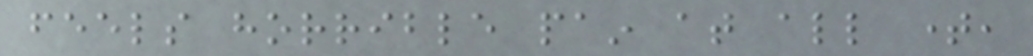feels horrible pain at all time,
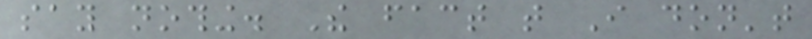say nothing. The fact that I don't
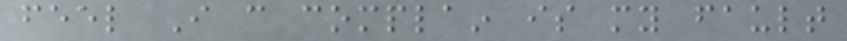feel I can complain is my fault
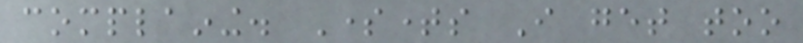complaining. Sometimes I get too
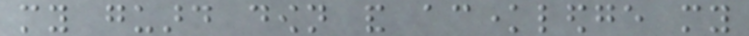my guard down and acknowledge my
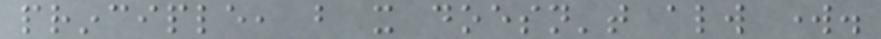principle, but it doesn't always work.
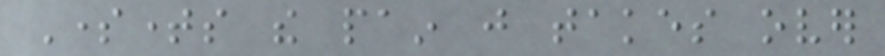Sometimes the pain just takes over
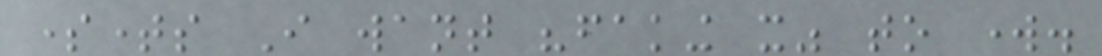sometimes I want "faking it" to work.
